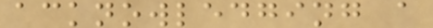acknowledging a
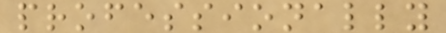professionally
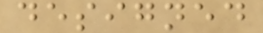designed
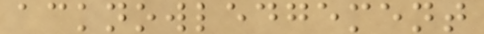acknowledgement
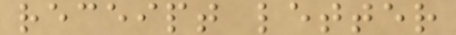receipt letter
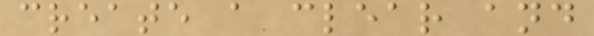create a clear and
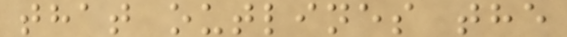that outlines the
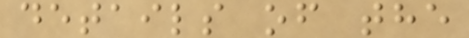details of the
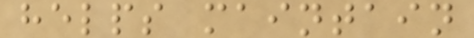helps maintain
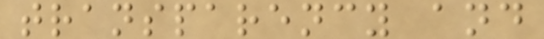transparency and
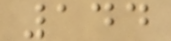144
